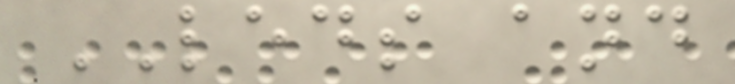LEDS and
